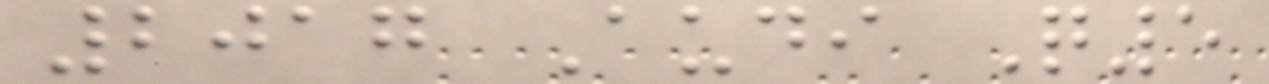2017 Audi Q5
